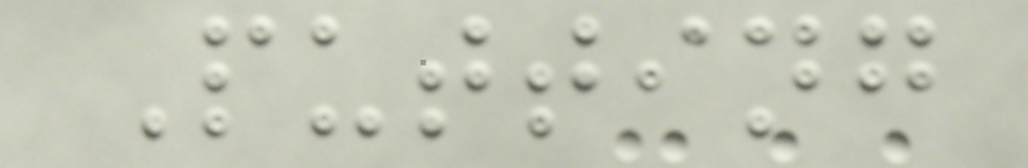Putting
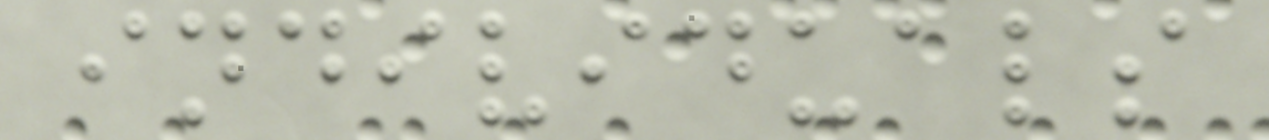individuals
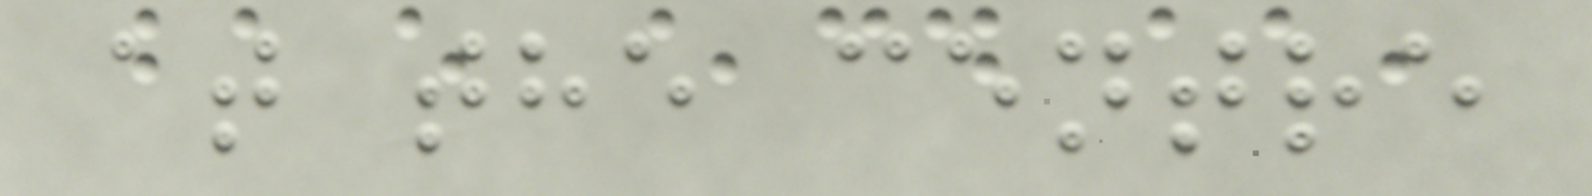at the centre
